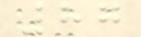87
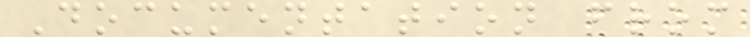Documentation from
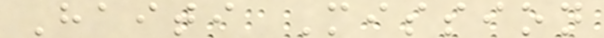Haiti Mission
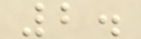2.
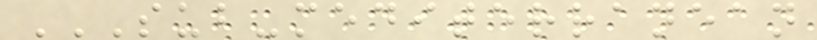SUB-MEDITERRANEAN
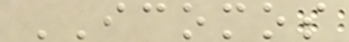ICOMOS
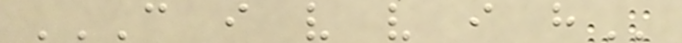C I V V I H
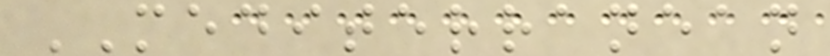MEDITERRANEAN
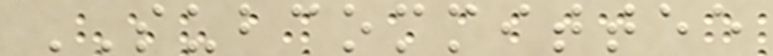SUBCOMMITTEE
